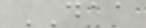DAA
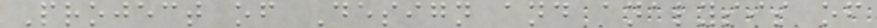Project of Design and analysis of
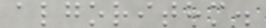algorithm.
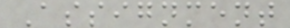Assignment
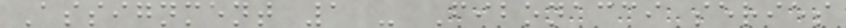Assignment 1 - Fibonacci series
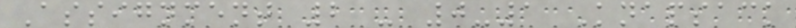Assignment 2 - 0-1 Knapsack
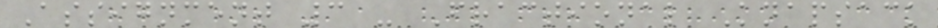Assignment 3 - Fractional Knapsack
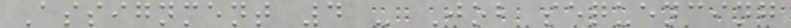Assignment 4 - Job sequencing
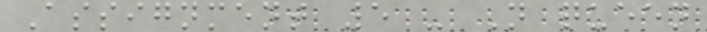Assignment 5 - N queen
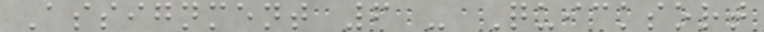Assignment 6 - Quicksort
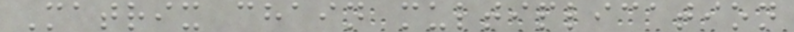Matrix chain multiplication
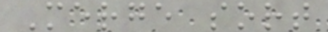Merge sort
